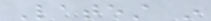Latest in
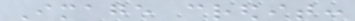Image credit:
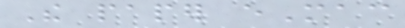The paper eMac
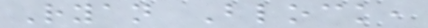Ryan Block,
